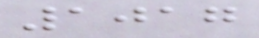1017
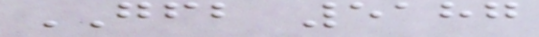GFB 5187
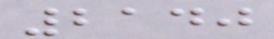2140
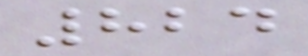824
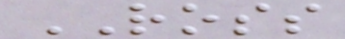ROSS
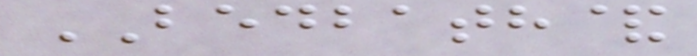BEDBATH&
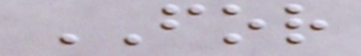FOR
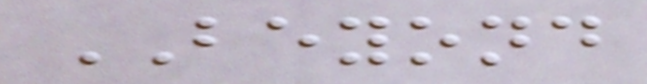BEYOND
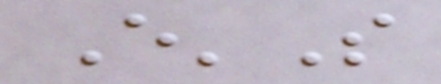E'S
